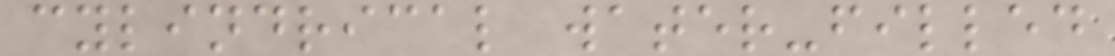cylindrical water-filled
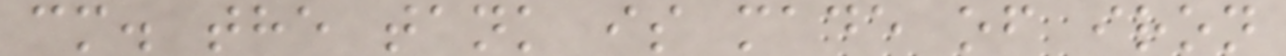cm. the tank is made of iron
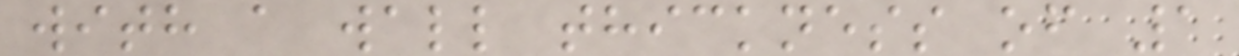with a wall thickness of 1
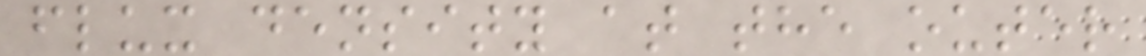flux density at the outer
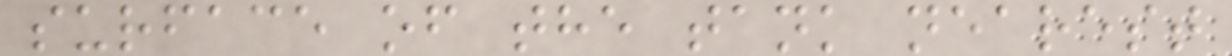surface of the tank nearest
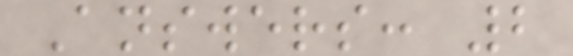Answers: 2
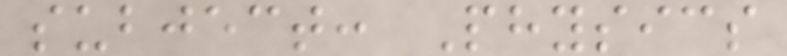subject: Physics
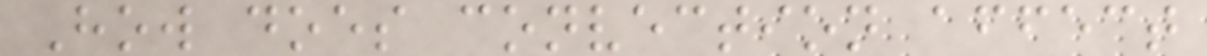How does convection affect
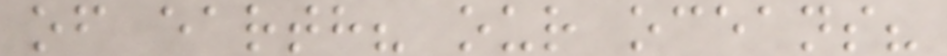of earth? our oceans?
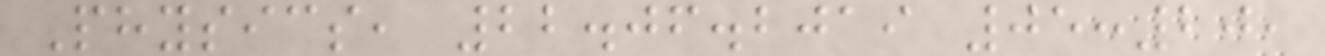Physics, 22.06.2019 05:20,
